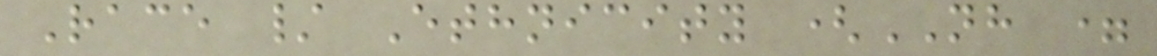Race / Ethnicity (NH =
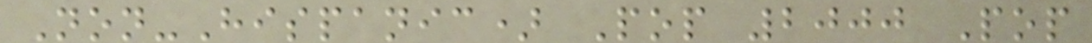Non-Hispanic) Pop 2000 Pop
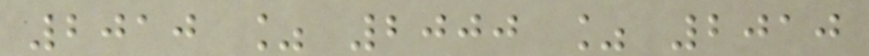2010 % 2000 % 2010
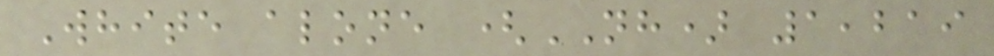White alone (NH) 1,219
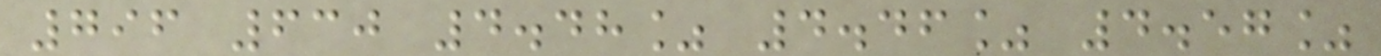796 630 4.48% 4.46% 4.57%
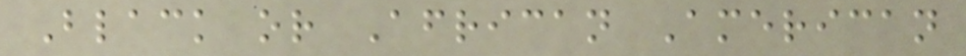Black or African American
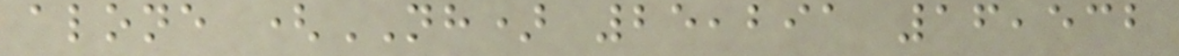alone (NH) 25,291 16,532
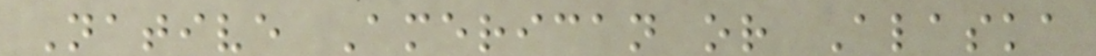Native American or Alaska
